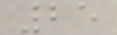25
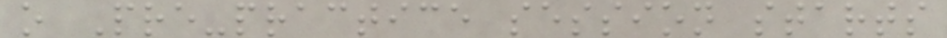o Pre-practice session starts
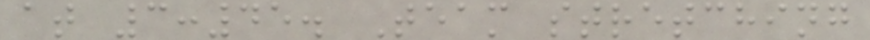at 3:45. Team stretching
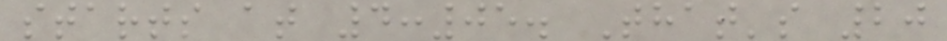starts at 4:05. That's 20
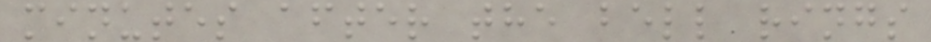minutes after the bell rings
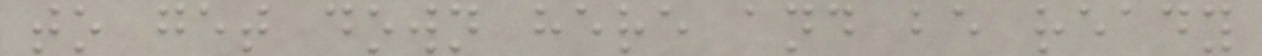to get down here and be ready
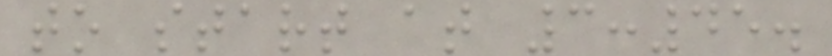to start at 3:45.
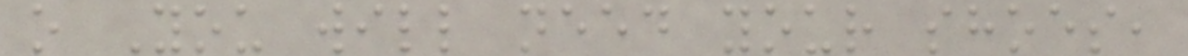o You will need your shoes,
